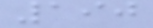190
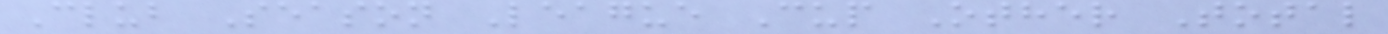Club Season League Cup Other Total
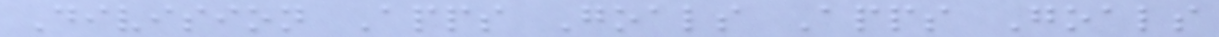Division Apps Goals Apps Goals
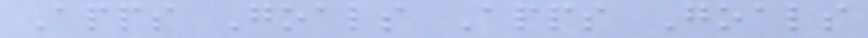Apps Goals Apps Goals
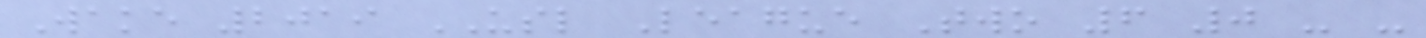Wake 2019 USL League Two 6 0 - -
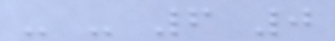- - 6 0
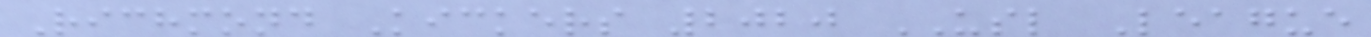Richmond Kickers 2020 USL League
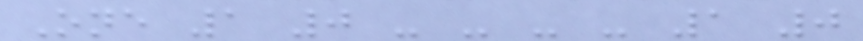One 1 0 - - - - 1 0
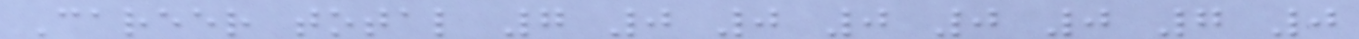Career total 7 0 0 0 0 0 7 0
